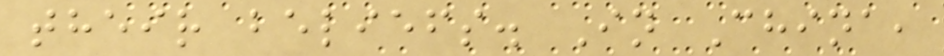their beliefs. In China,
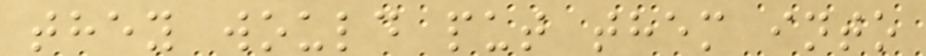they would put them into
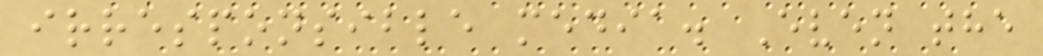irresponsible media. Even the
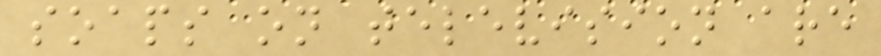soaps on television are
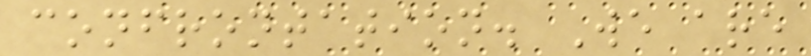confrontation. We are
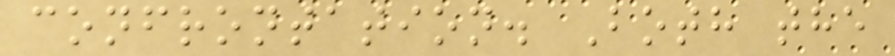confrontation. Both the
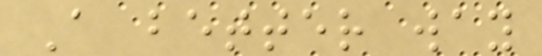A better way
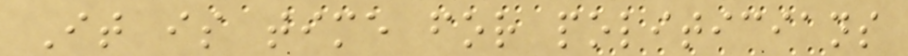It is time for politicians
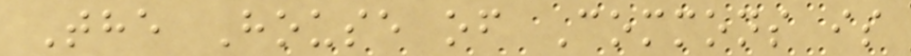The House of Commons is
